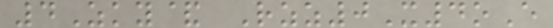4Zky& Rzz0X4oE
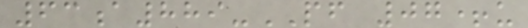63a889-PF 07+u
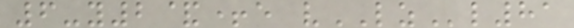6-y2&+e vLZl81
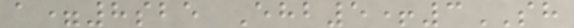a=8sbe Ehb5+3SH
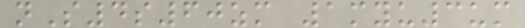nS4s60zm 1myu3um
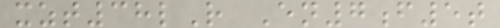xzt38lR En7f5t
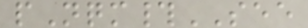pNqm#SEE
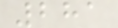281
